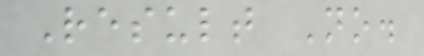Result No.
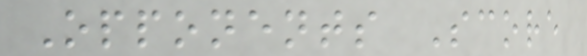Opponents Score
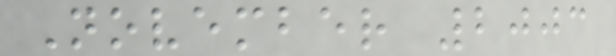November 2003
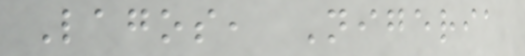Lagos, Nigeria
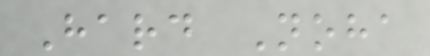Hard Noha
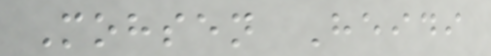Mohsen Heidi
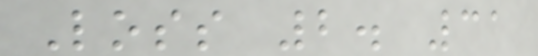Loss 2. 31
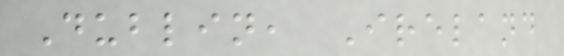Dublin, Ireland
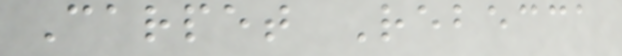Carpet Rebecca
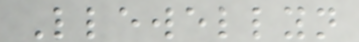Llewellyn
